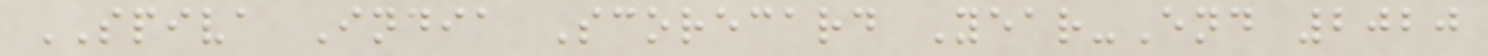SPIVA India Scorecard Year-End 2020
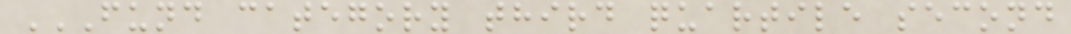FUND CATEGORY THIRD QUARTILE SECOND
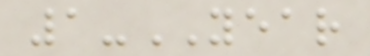1-YEAR
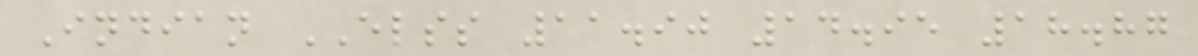Indian ELSS 11.90 14.95 18.87
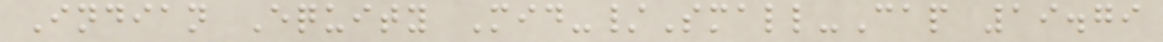Indian Equity Mid-/Small-Cap 19.79
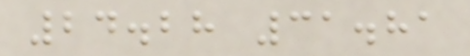24.28 31.81
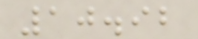10.92
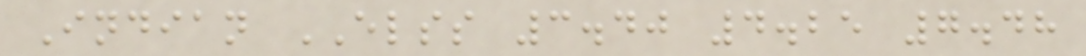Indian ELSS 3.40 4.25 7.48
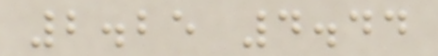2.25 4.44
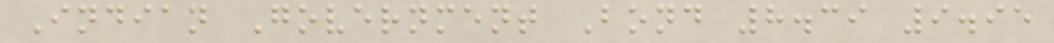Indian Government Bond 8.39 9.95
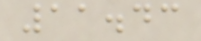11.43
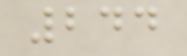244
